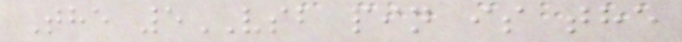The 5VSB pin is the
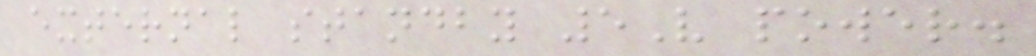external standby 5V power.
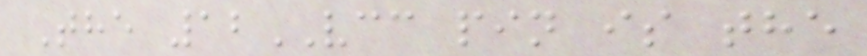The 12VCC pin is the
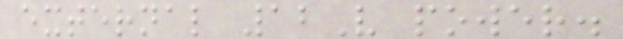external 12V power.
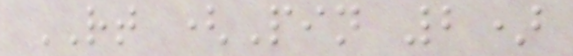RT (Pin 2)
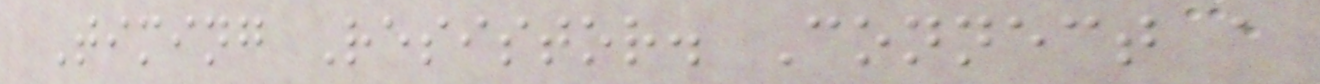Timing Resistor. Connect a
